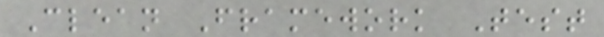Clean Framework Test
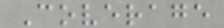Coverage
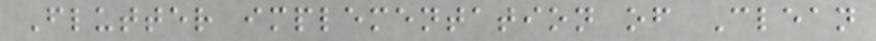Flutter implementation of Clean
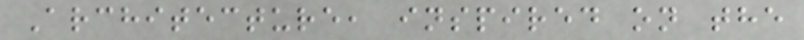Architecture, inspired on the
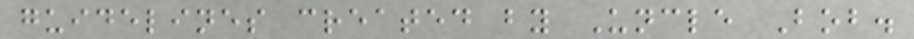guidelines created by Uncle Bob.
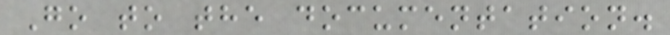Go to the documentation.
